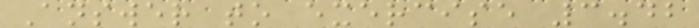Answer to exercise 3.42
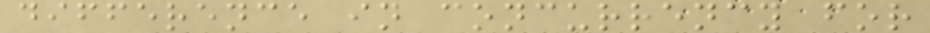difference in concurrency for
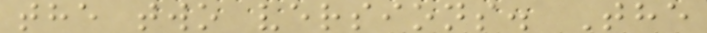the two versions. The
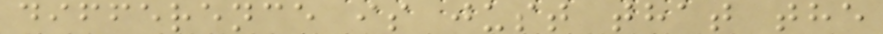difference is just that the
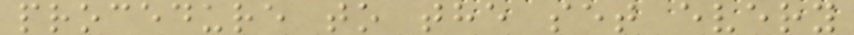procedure to the set every
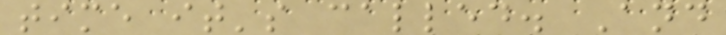time it's called. And
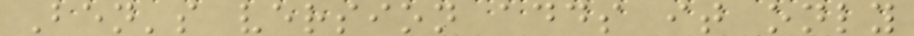Ben's version adds it only
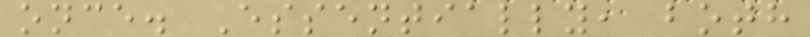once. Essentially, both
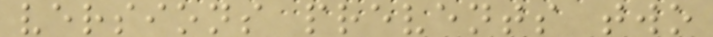versions prevents two
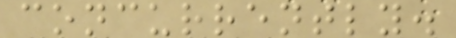concurrently.
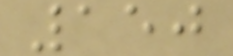150
